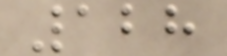128
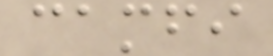camfi
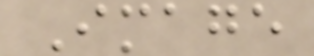Image
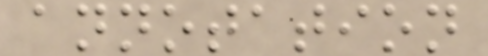annotation
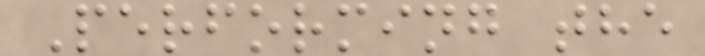Performing the
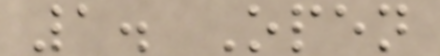1. Open
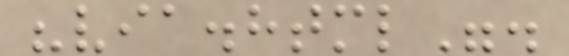"via.html".
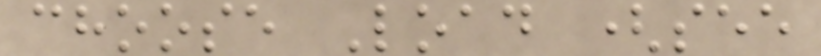choose Load (see
